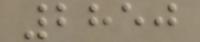2850
